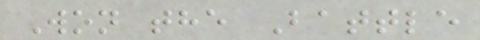Won the Battle
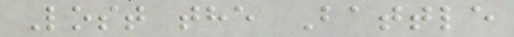Lost the Battle
